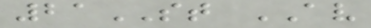21ST AV
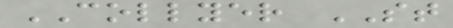COLLYER ST
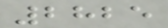2825
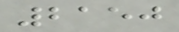2150
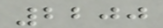2200
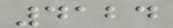4124
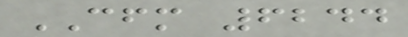CFM 6244
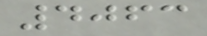4063
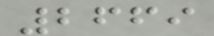2669
